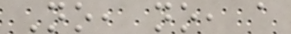No, no, a
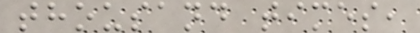thousand times,
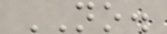NO.
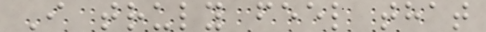I truly feel that
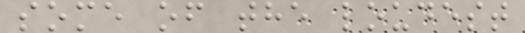some of the loudest
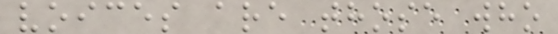voices are those who
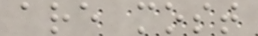are most
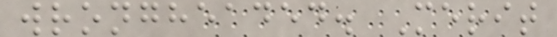wrongheaded. Merit
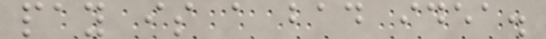pay is a bad idea.
